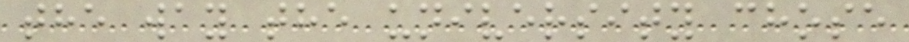the way the university chose
